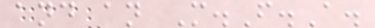and an M.F.A.
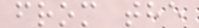from the
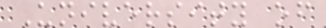University of
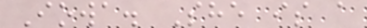Iowa. She is a
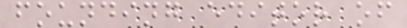founding editor of
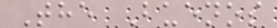The Buenos
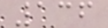136
